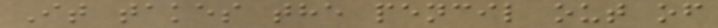It takes the pencil out of
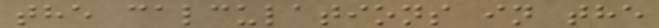the calculations in the
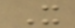X
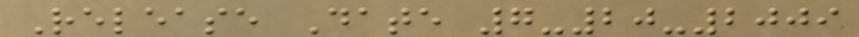Release Date 7-20-2009
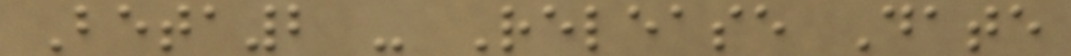Beta2 - Release Date
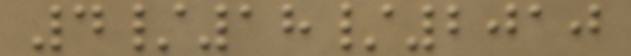4/18/2010
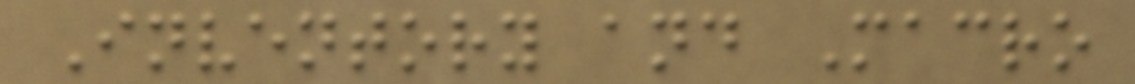Inventory and Macro
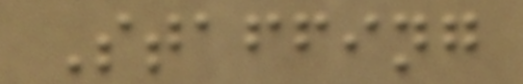Staffing
